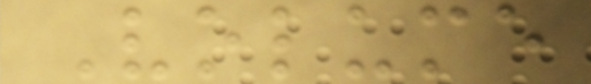Volume
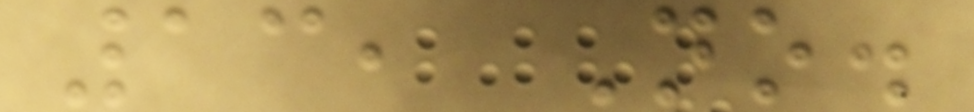13, No.
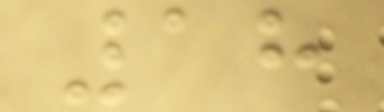18
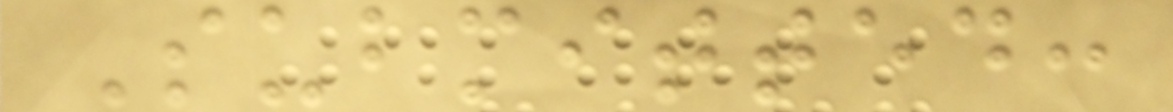Submitted:
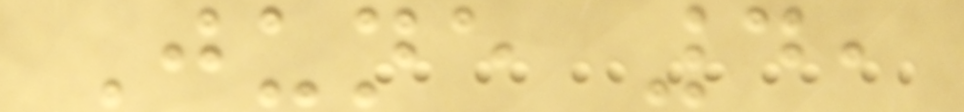June 4,
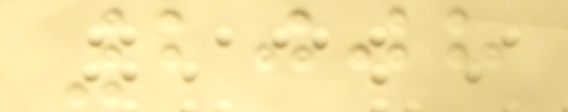2008
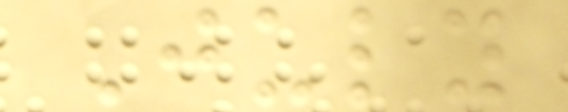July
